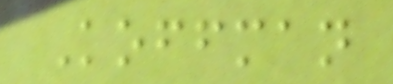Koffman
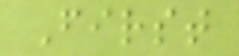First
